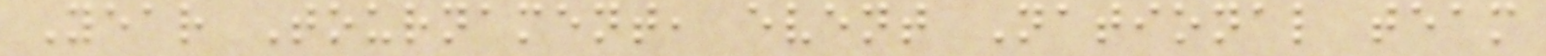Year Tournament, event National team
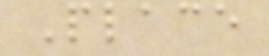Place
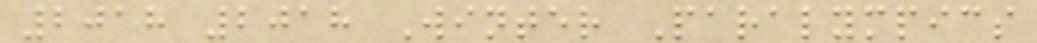2018 2018 Winter Paralympics
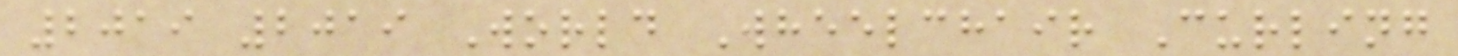2019 2019 World Wheelchair Curling
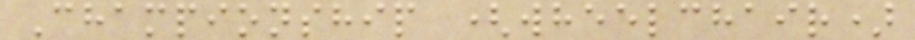Championship (wheelchair)
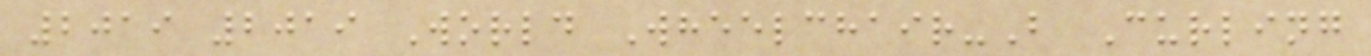2019 2019 World Wheelchair-B Curling
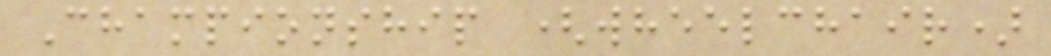Championship (wheelchair)
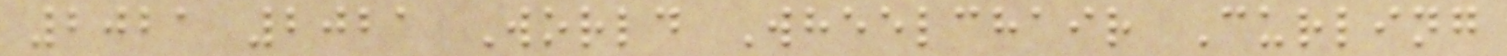2021 2021 World Wheelchair Curling
